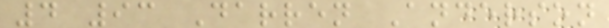4 93 Darren Anderson
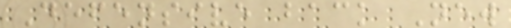Defensive back New
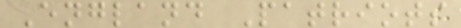England Patriots
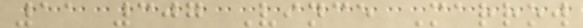11 307 Vince Marrow
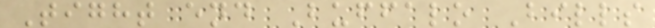Tight end Buffalo Bills
